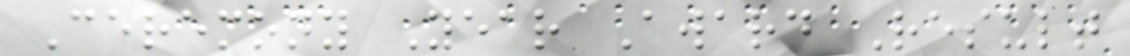Ceremony Year Award Result
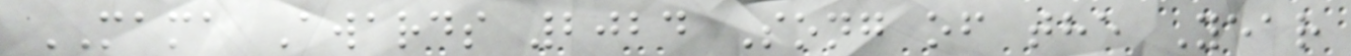MAMA Awards 2024 Song of the Year
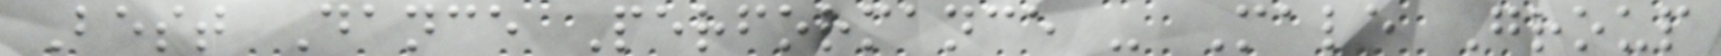Best Dance Performance - Male Group
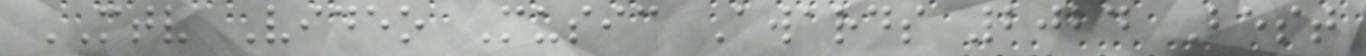MTV Video Music Awards 2024 Best
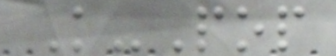K-Pop
